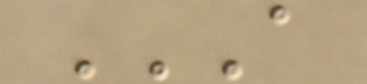A
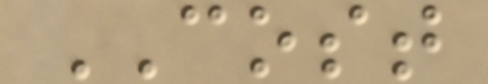COST
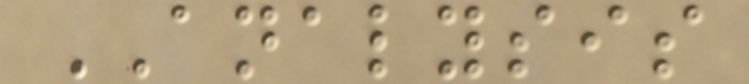ANALYSIS
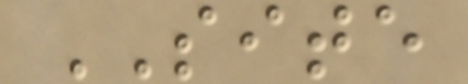SITE
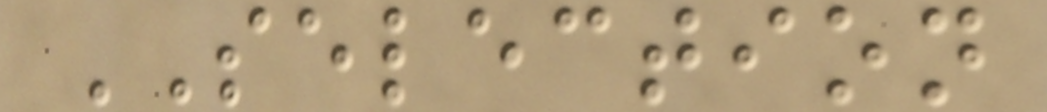SELECTION
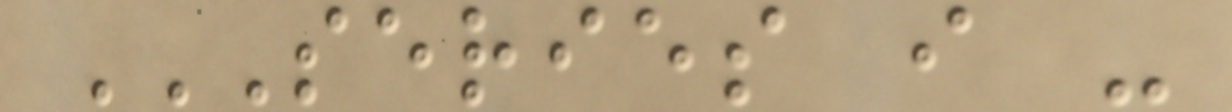SERIES I -
